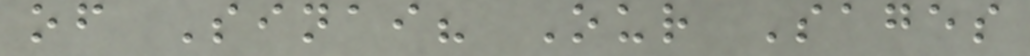of Sinai? Our Sages
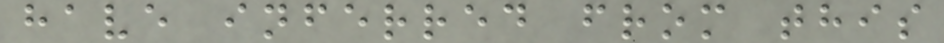have inferred from this
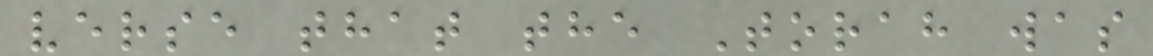verse that the Torah was
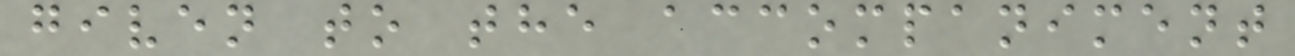given to the accompaniment
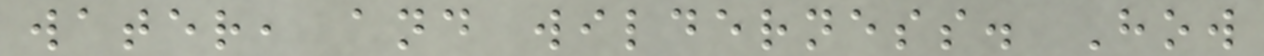water, and wilderness. How
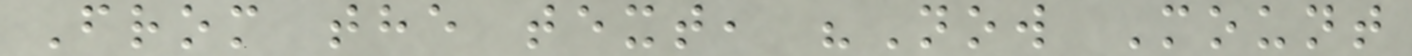From the text, "Now Mount
